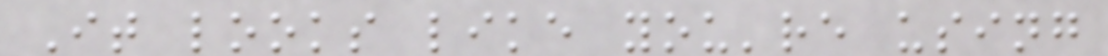It looks like you're using
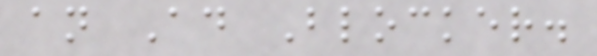an Ad Blocker.
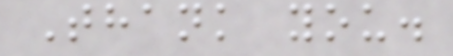Thank you.
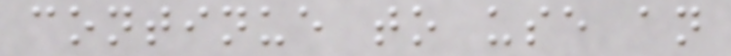continue to use an
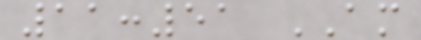11:51 AM
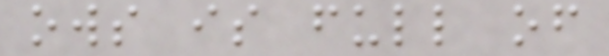ows is full of
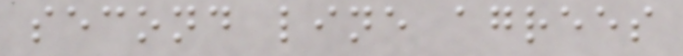second line agrees
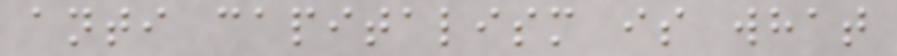anti capitalism is what
